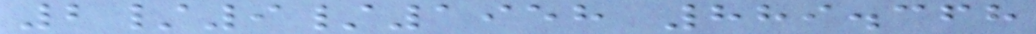2/9/1958 889.368
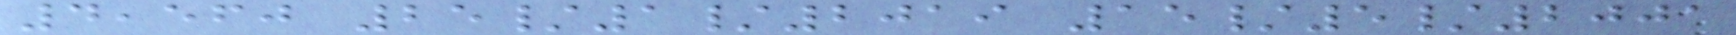4,560 25/1/2019 15/5/2001
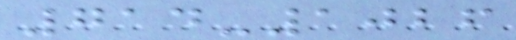714-1026
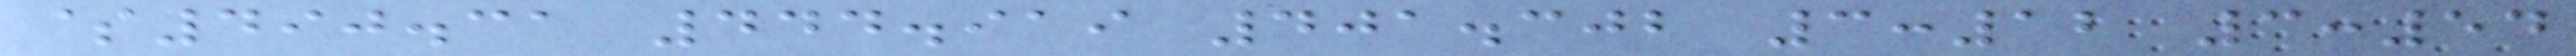$490.31 444.919 401.302 3:12 3:54
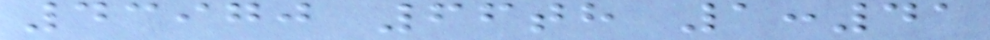43970 66th 1:41
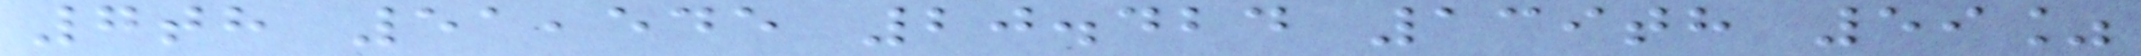7th 51,545 20.424 139th 59%
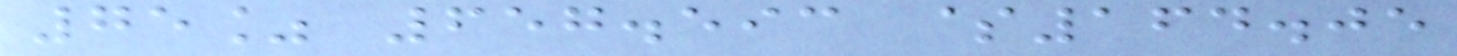75% 657.593 $164.05
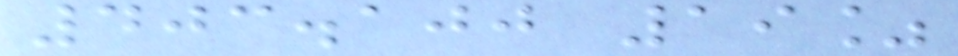403.100 19%
